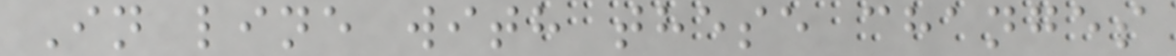In line with these changes
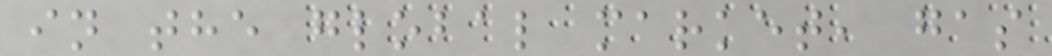in the global market, gas
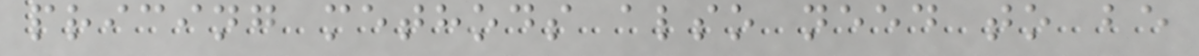pricing methods also need to be
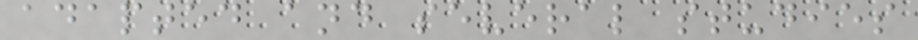adapted and several studies
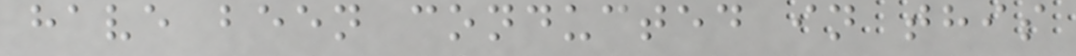have been conducted in this
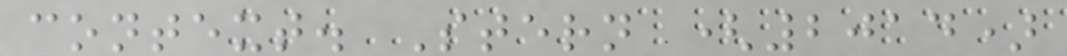context. Stern (2014)
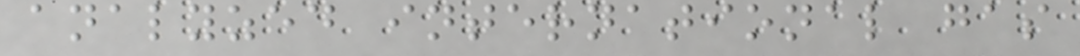analyzed international gas
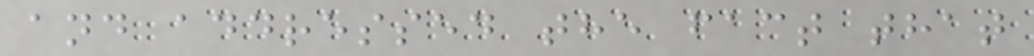and addressed the fact that
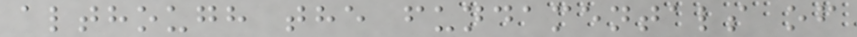although the fundamentals of
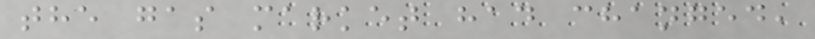the gas market had changed,
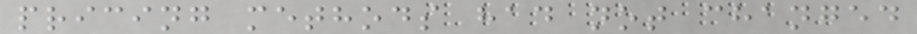pricing methods had not changed
